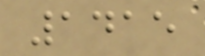1415
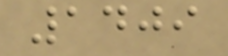1409
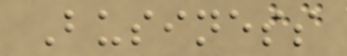Business
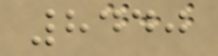8440
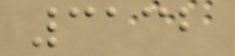3132
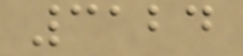3124
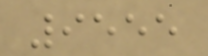9555
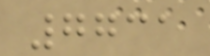7731
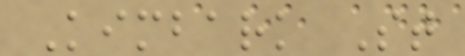Kimbark St
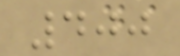400
